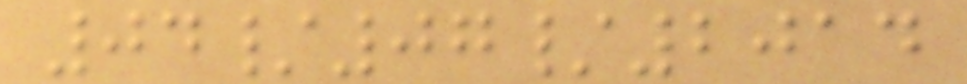04/07/2014
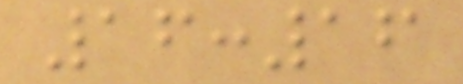16:16
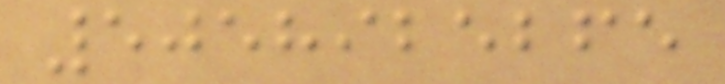5058925265
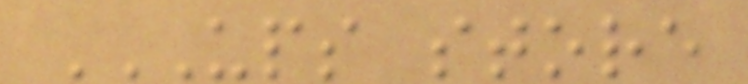UPS STORE
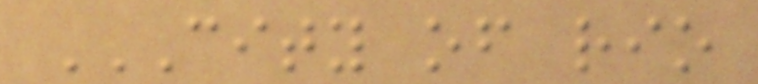CITY OF RIO
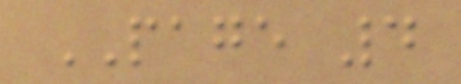PAGE 4
